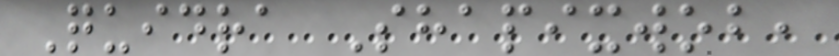Quidra Shapixwob,
